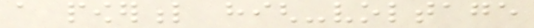a powerful high-voltage
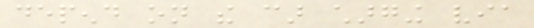depend on the car charging via
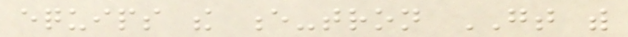equips the e-tron GT with
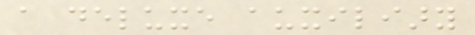a deluxe auxiliary
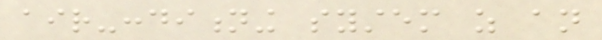air-conditioning system as an
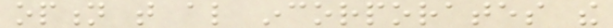option that also incorporates the
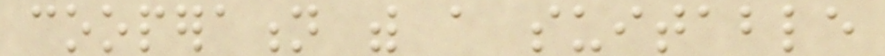cooperation with a suitable
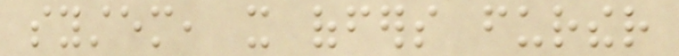system, it offers further
